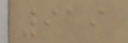919
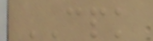CPK
